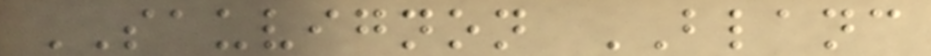SAUVIGNON BLANC
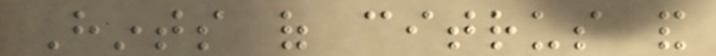Hints of citrus and
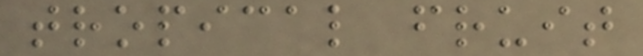tropical fruit
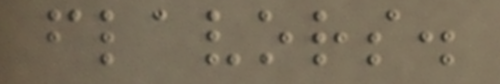flavors.
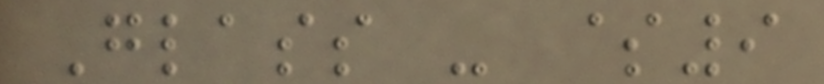Glass - $9
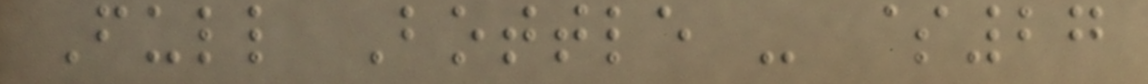Full Bottle - $27
